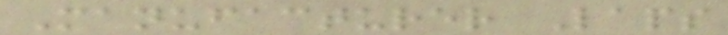Manufacturer Laps
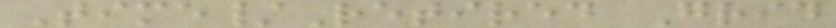Time/Retired Grid
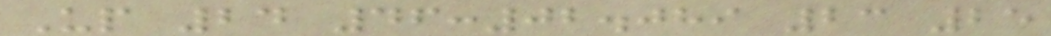Up 24 46:02.089 23 25
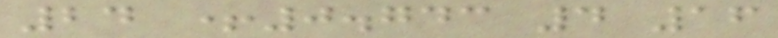24 +0.743 4 16
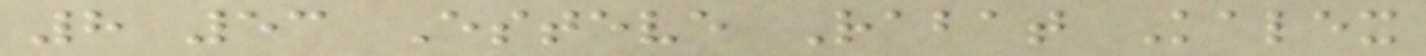8 53 Esteve Rabat Kalex
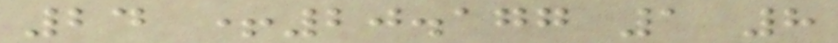24 +20.177 1 8
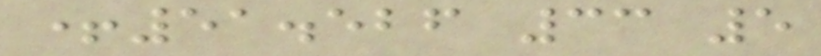+51.526 33 5
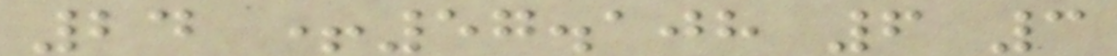24 +57.108 6 3
